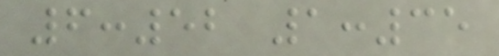6:52 1:35
